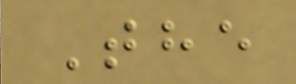The
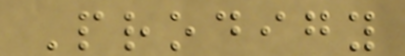Prodigy
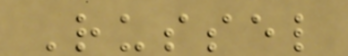Russel
